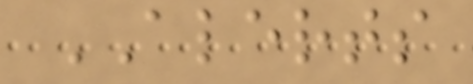ALERTS
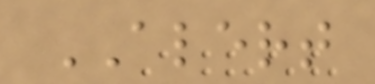ALERT
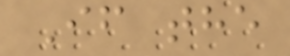If the
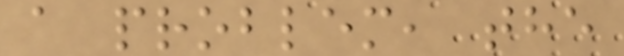a problem, the
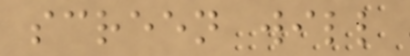screen will
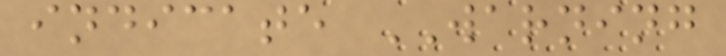indicate WARNING
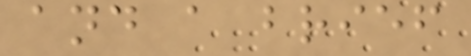and a brief
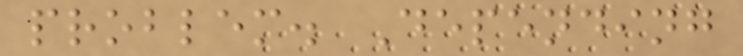problem. Depending
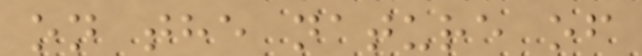on the nature of
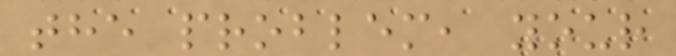the problem, your
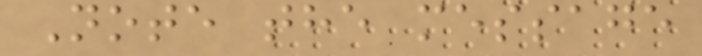Note the message
